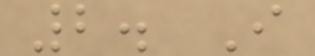2. I
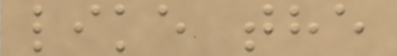like the
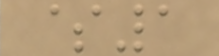$1
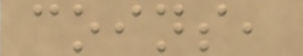coins,
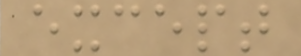except
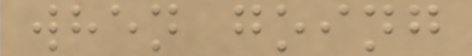when going
